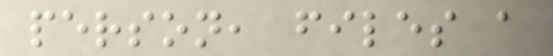person, files a
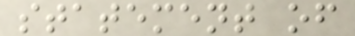statement of
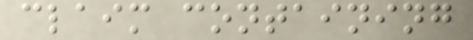claim containing
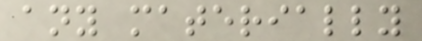any materially
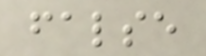false
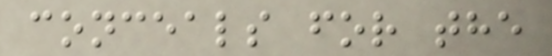conceals for the
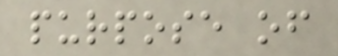purpose of
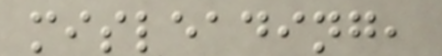misleading,
